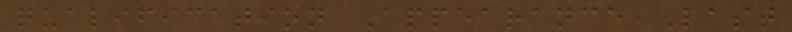qualification Appearance Last
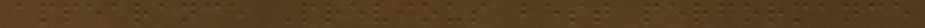appearance Previous best performance
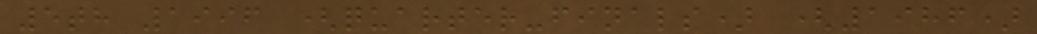5th 1996 (quarter-finals) (1986)
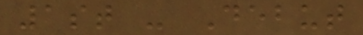1st - Debut
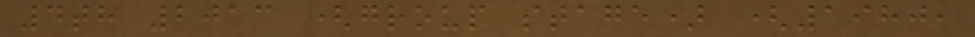4th 2013 (group stage) (1980,
